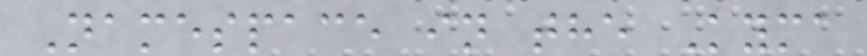Namespace in the Kyma
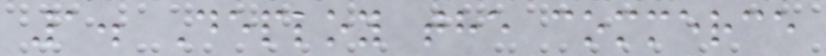1. Deploy the commerce
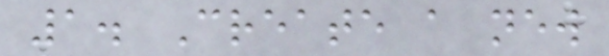1. Create a new
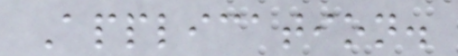Application.
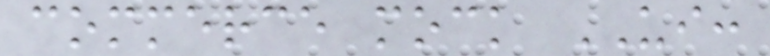commerce mock UI:
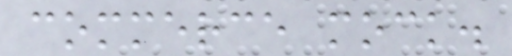commerce mock.
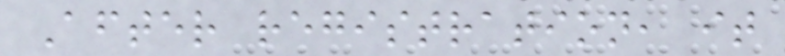After registration, it
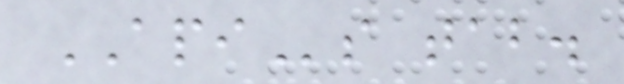APIs tab.
